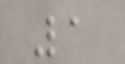1
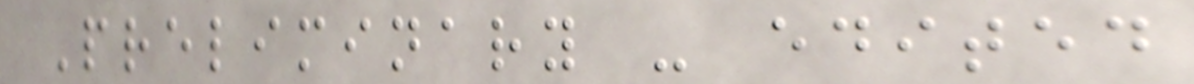Preliminary - edited
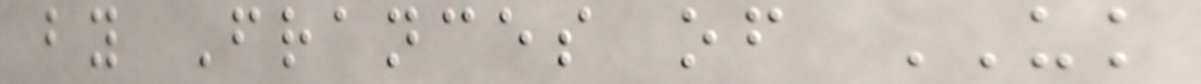by Frances of UK
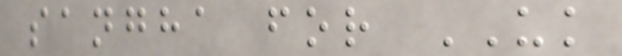sangha for UK
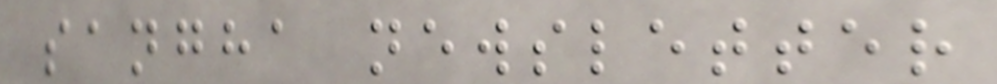sangha newsletter
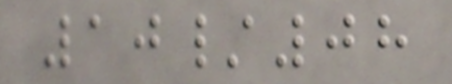10/08
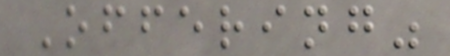Offering"
